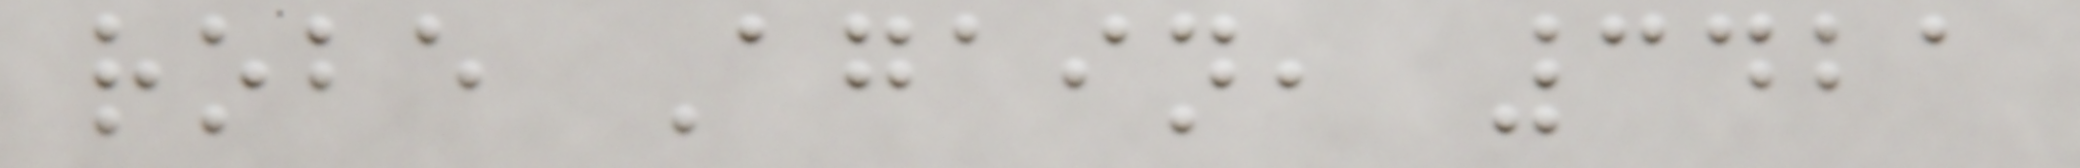robe Again, 3421
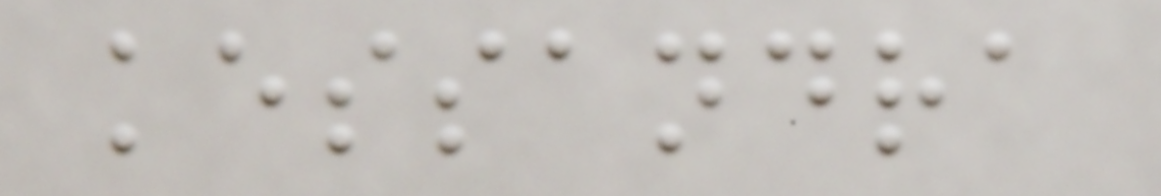kessandra
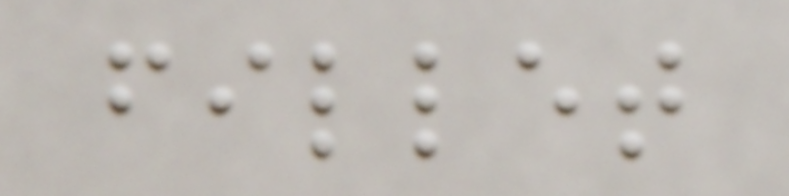fillet
